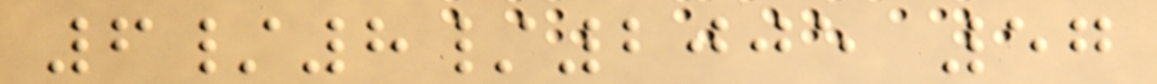6/8/2005 57
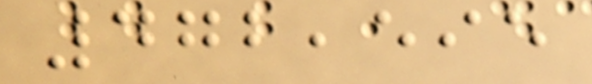472,595
